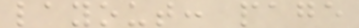layout: page
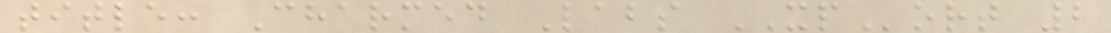title: Charmed Labs XPort 2
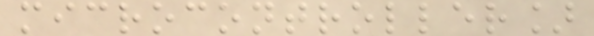microcontroller]
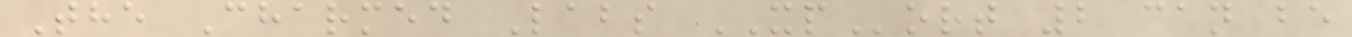The Charmed Labs XPort 2 can be
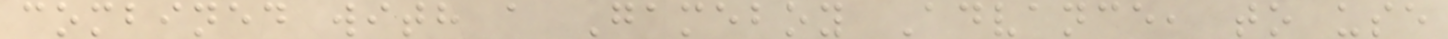combined with a Gameboy Advance, to use
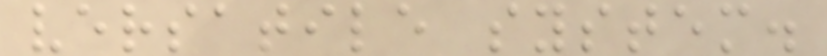versatile system.
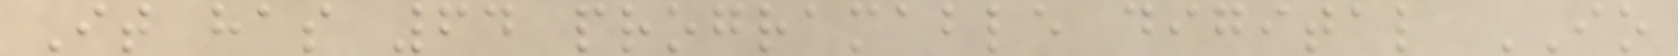It has 64 programable digital IO
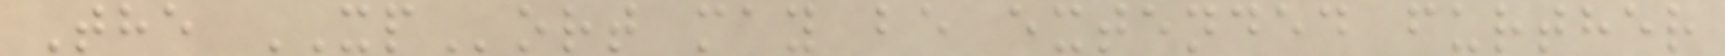The XPort may be extended further
